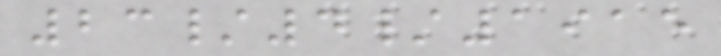23/4/1915
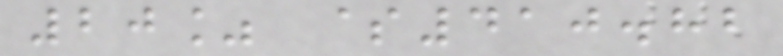20% $410.82
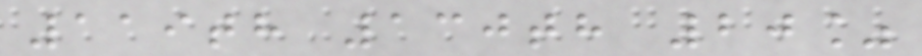119th 130th 20%
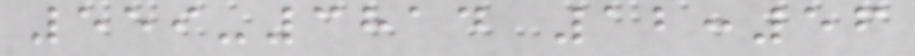559-3814 12:56
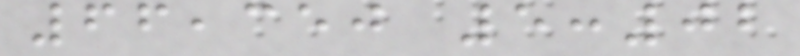66,350 5:02
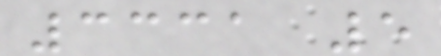3331 5
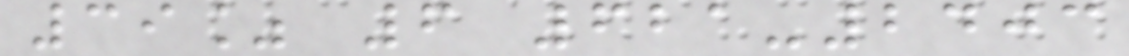39% 6 621-2403
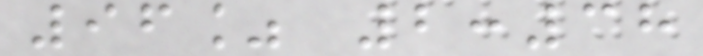96% 2:38
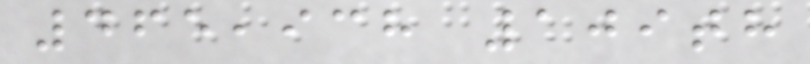465,938 109th
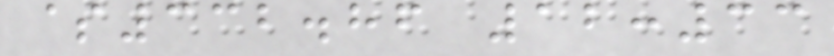$332.86 12:33
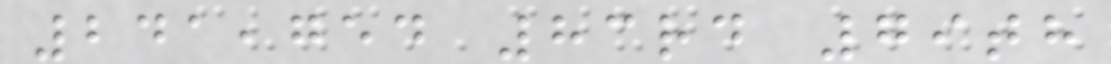241,754 83rd 79th
